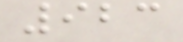923
